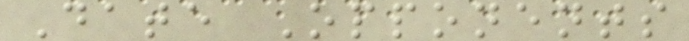Date Opponents
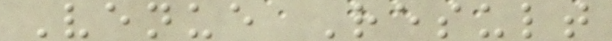Venue Result
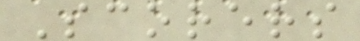Scorers
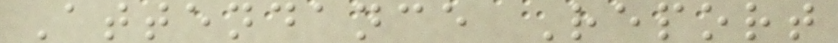Attendance Report
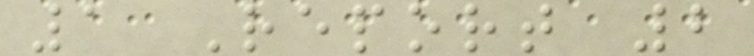1 Report 2
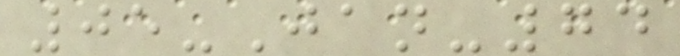05-Jan-74
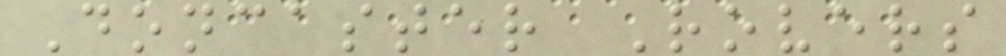Doncaster Rovers
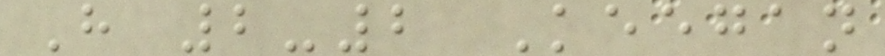H 2-2 Keegan
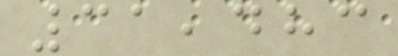31,483
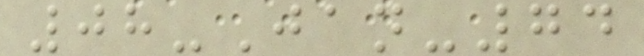08-Jan-74
